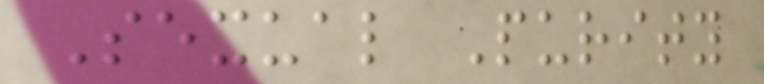Sexual Purity
